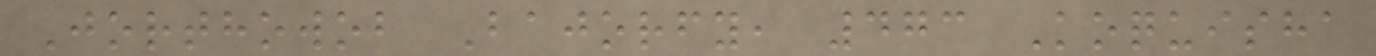Jorthowob Bajorfy, 473 Koquisha
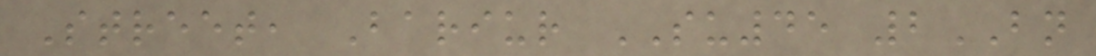Street, Bariur SU45 2BN
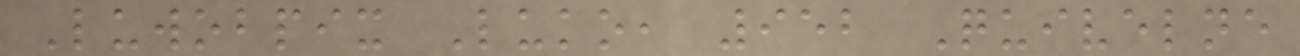Luwobpix Luko, 952 Quivelne
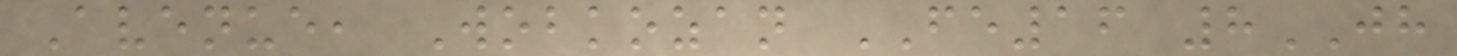Avenue, Wobkozan FE16 8JH
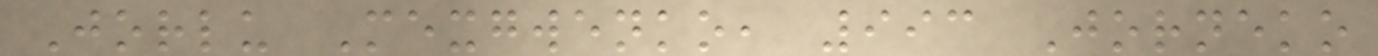Jorlu Mexgwenko, 993 Jorneko
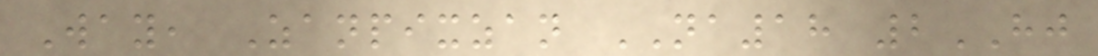Way, Zanpixzan NA18 2HJ
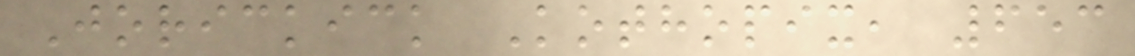Jorickick Kothopix, 653
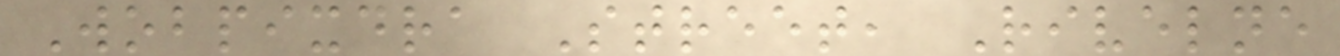Wobpixdra Street, Rivelne
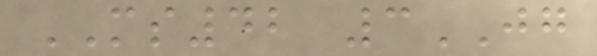MS42 3JG
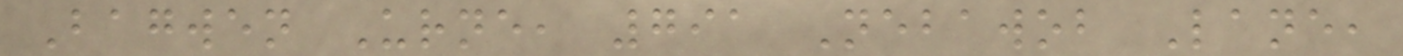Bagwen Urne, 791 Nebawob Lane,
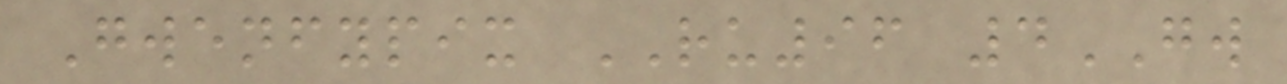Gwenfypix RU96 4GW
